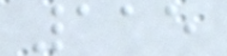115
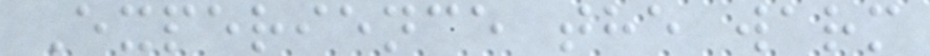Experience the warm
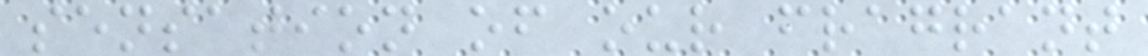sensation of our fragrant
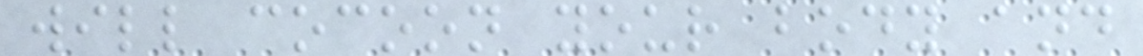will cocoon your body and
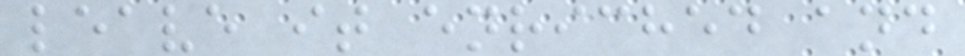leave it enriched and
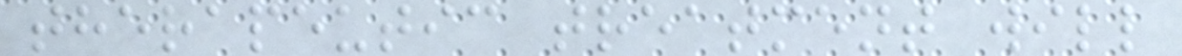therapeutic treatment will
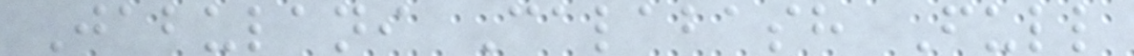Jabulani Calabash Full
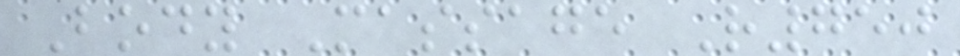Body Massage R750
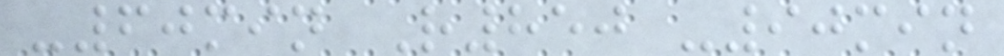-60min R850 -90min
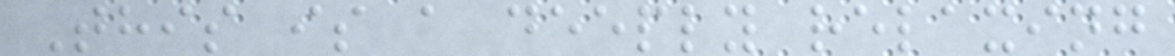This is a deeply relaxing
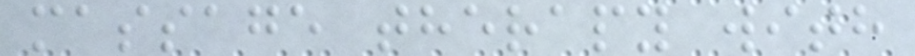massage therapy with
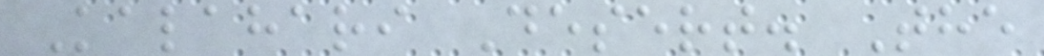Kalahari Desert. The
